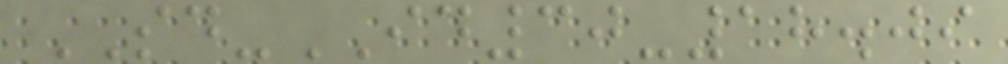SD-ID30-18.09
